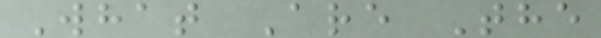What Are The
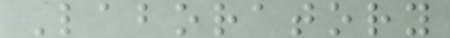Laboratory
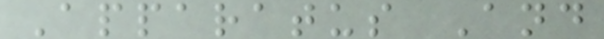Apparatus And
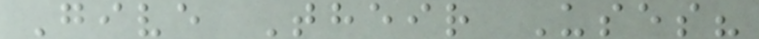Give Their Uses?
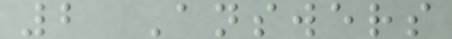2 Answers
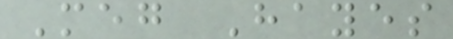Meg Hayes
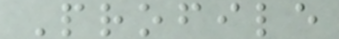Profile
